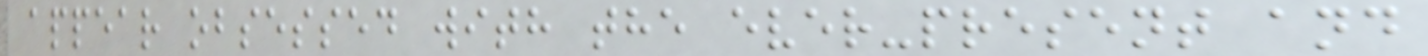appear obsessed with the ever-present and
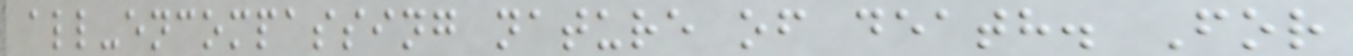all-encompassing nature of death. For
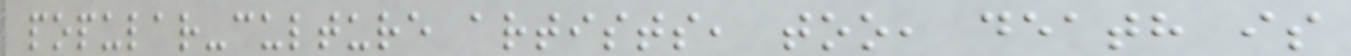popular-culture artists, too, death is
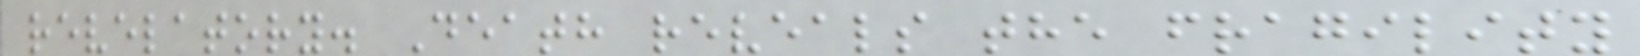revelatory. Death reveals the fragility
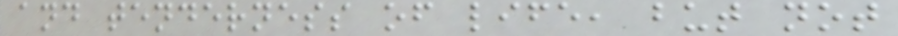and tenderness of life, but not
